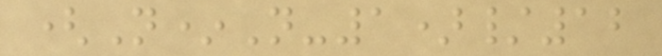(N*N-1)/12
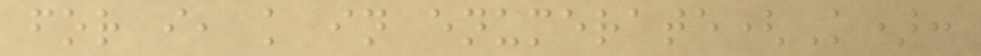for i, k in enumerate(K):
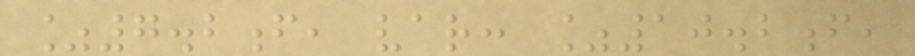%7.2f, var: %10.2f,
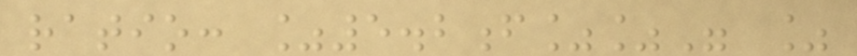ratio: %5.2f%%" %
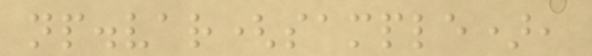np.var(sample),
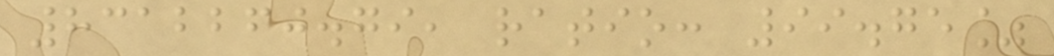8312260.79, ratio: 99.75%
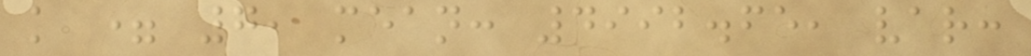k = 7, mean: 4992.65, var:
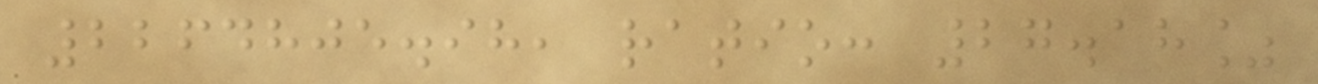2264805.98, ratio: 27.18%
